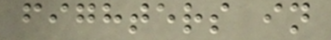fighters in
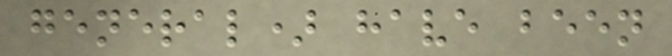general) have been
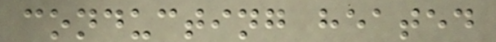conducting heated
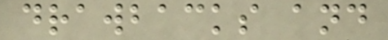drawbacks and
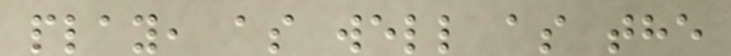play, as well as the
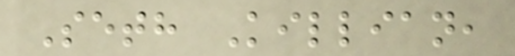Seth Killian,
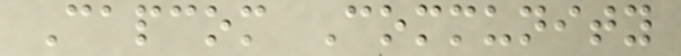Capcom Community
